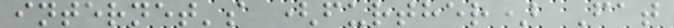internet's (further) Fat
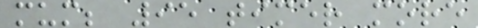mum; 95 timer more
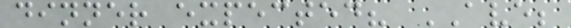dinner expected? AVE;
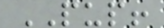PUP!
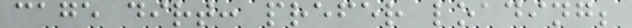cage dirt: prefer loading;
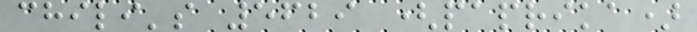chili's 5629 (paprika)
